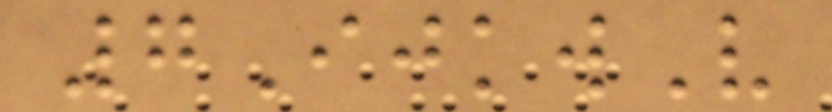7IjkwV
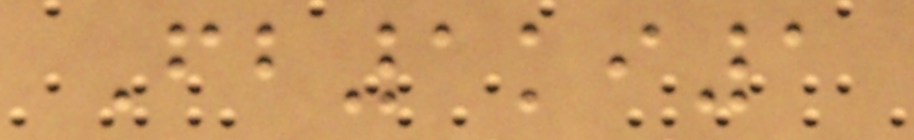Fb1ki1
